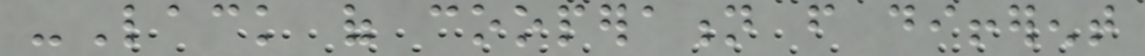-Lack of cooperation from different
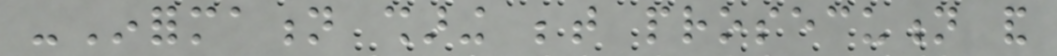-Information sharing between prosecution and
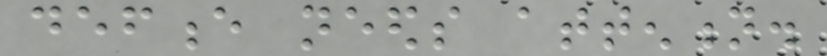defence needs attention.
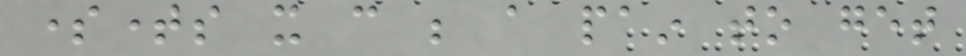sometimes it can be a pain to get
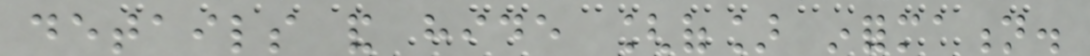details and hide [of] information.
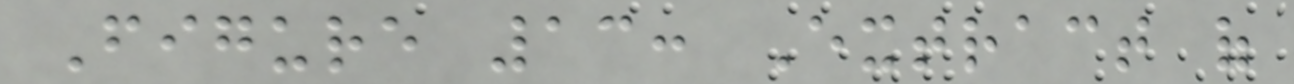Figure 13: Extract of
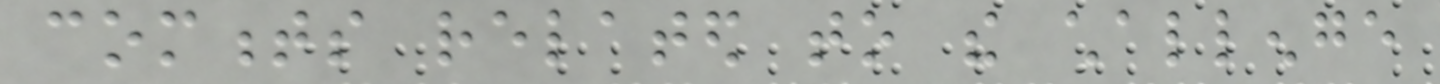comments related to the challenge
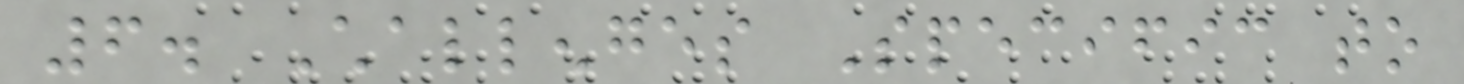6. Challenges Specific to
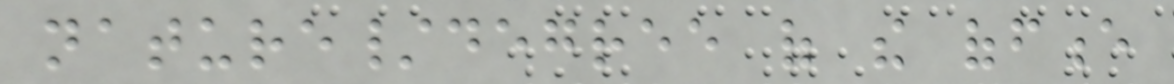nature/degree of the offence
